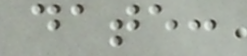date:
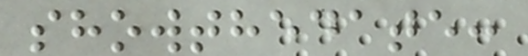showthedate:
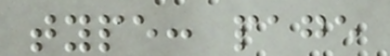type: page
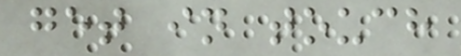get in touch
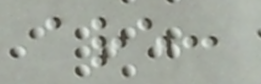are:
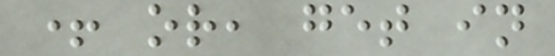+ or, get in
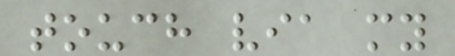touch via my
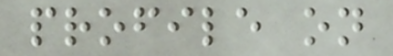profile on
